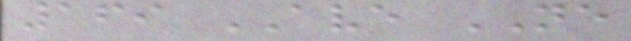169 AVE NE
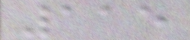115
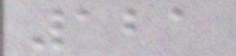121
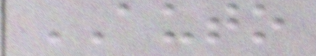AUTO
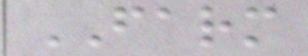FARM
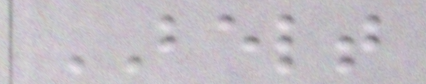BELT
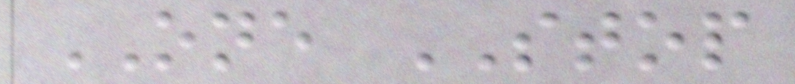ONE STOP
